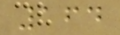164
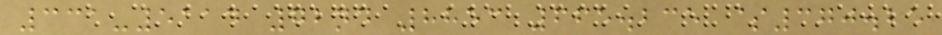331-5114 72nd 8853 665.235 $370.25
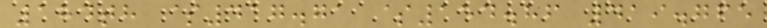184th $417.71 $154.86 419.765
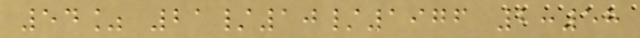54% 21/10/1976 2:58
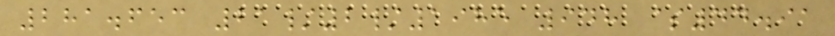281.653 21/2/1985 948 $44.91
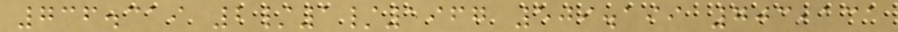736.319 2/1/1967 509.199 703,131
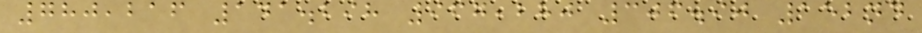780,216 141.298 967,280 306.90 152nd
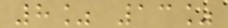8% 13%
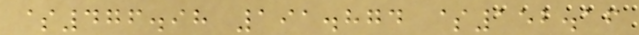$476.98 191.874 $152.16
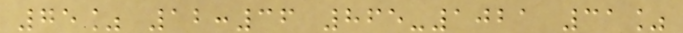75% 12:36 865-1021 31%
